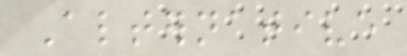Alternative
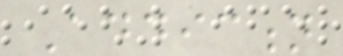Addiction
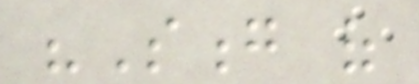"Song of
